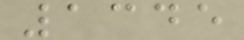1345
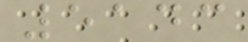5143
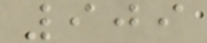909
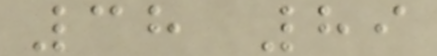38 89
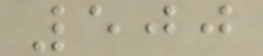500
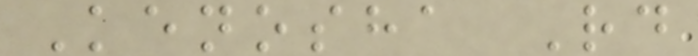Kenosha Rd
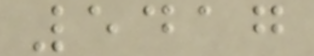5417
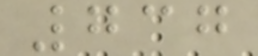737
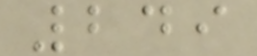249
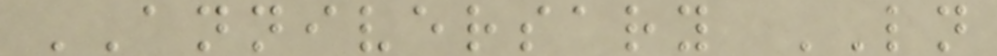ANNIVERSARY LN
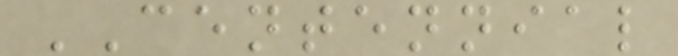CENTENNIAL
